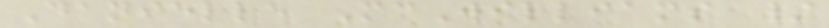Danielle McWilliams /
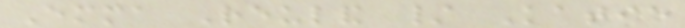Emma Reuland / Katie
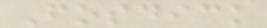Fosdick
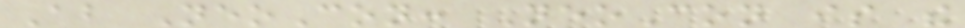About NeoCon: NeoCon is the
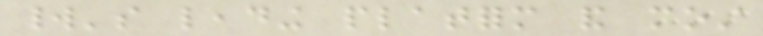world's leading platform and most
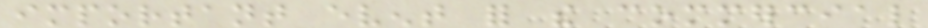important event for the commercial
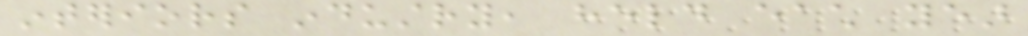interiors industry, held each year
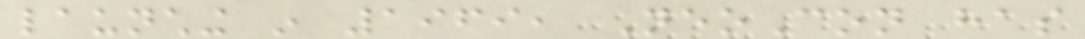launching in 1969, NeoCon has
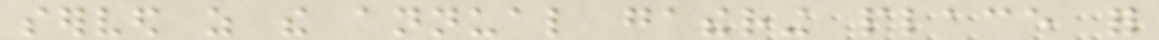served as the annual gathering place for
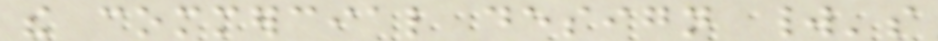the commercial design world's
